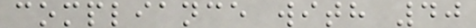compliance with 40
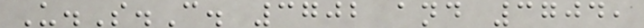U.S.C. 3702 and 3704,
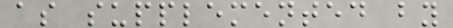as supplemented by
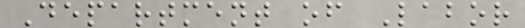Department of Labor
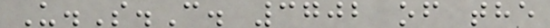U.S.C. 3702 of the
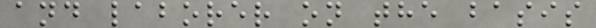and laborer on the basis
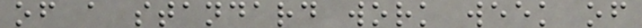of a standard work week of
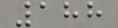188
